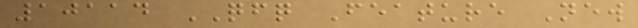10114 QFQ Feature New
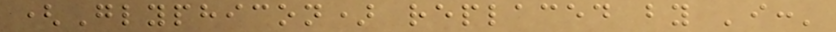(Glyphicon) replaced by 'i:'
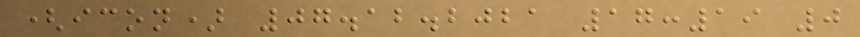(icon) 07.12.2021 17:19 0
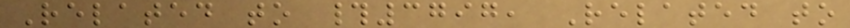Related to #3797, Related to
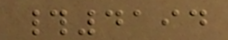#4194
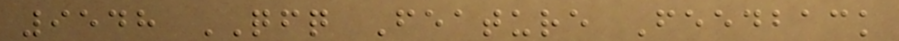9548 QFQ Feature Feedback
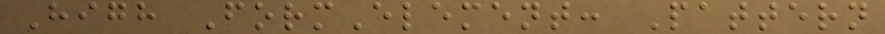High FormElement: Pattern
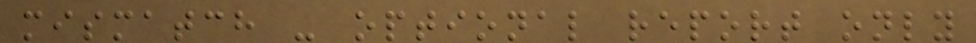mismatch - optional report only
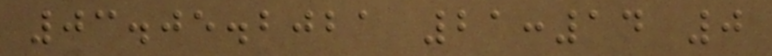03.05.2021 21:14 0
